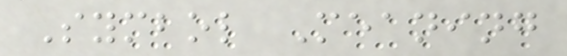Symbol Meaning
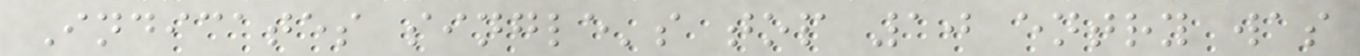Indicates single's top 10 entry was
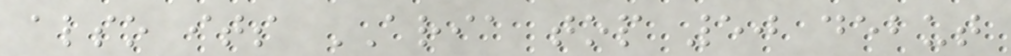also its ARIA top 50 debut
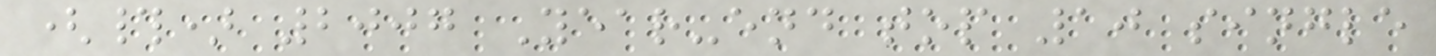(#) 2007 Year-end top 10 single
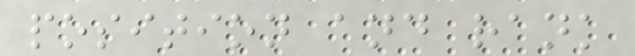position and rank
